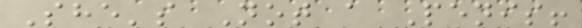She's Not a Penis!
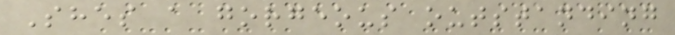Shes a gorgeous outstanding
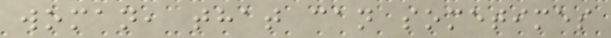woman, that can sometimes
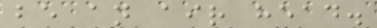be an air head.
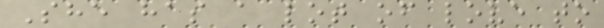She has a lot of love to
